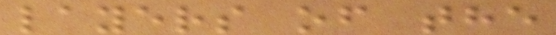layers of the
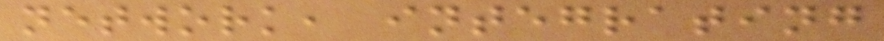network, integrating
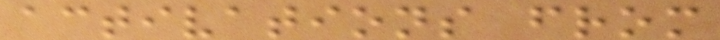activations from
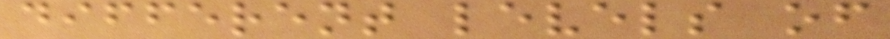different levels of
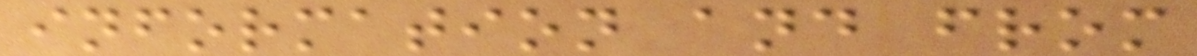information and from
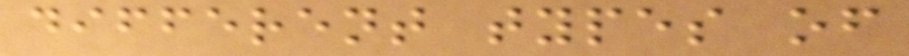different types of
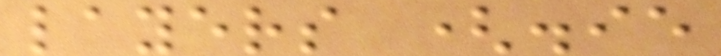layers (.ie
